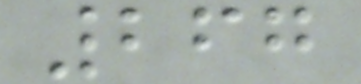267
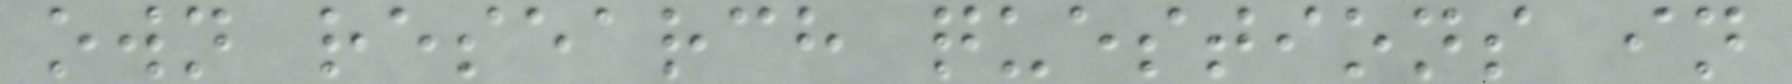own research questions in
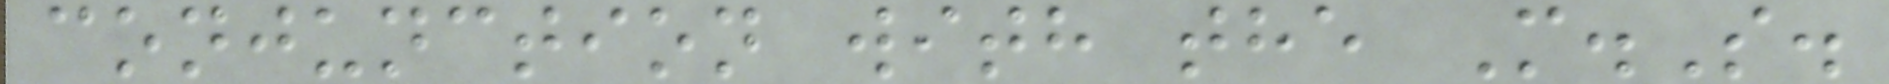conjunction with the M.S.
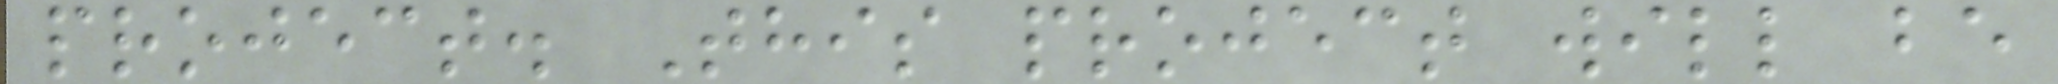project. This project will be
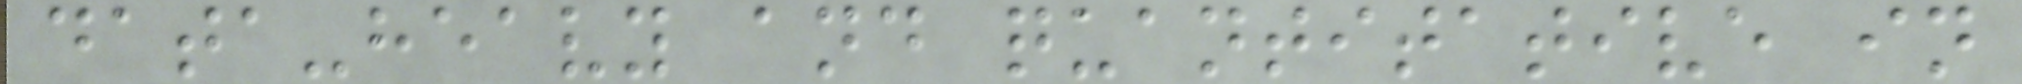data-heavy and quantitative in
